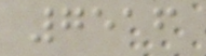7516
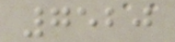7520
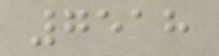7518
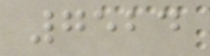7524
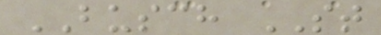BUSCH ST
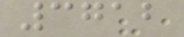3712
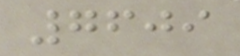7609
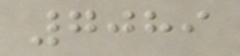7089
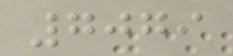7079
